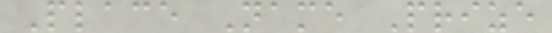Place Name Prize
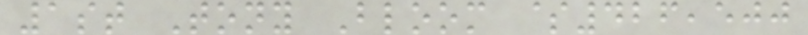1st Tony Bloom $426,500
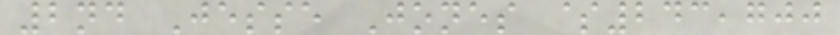2nd Jesse Jones $243,700
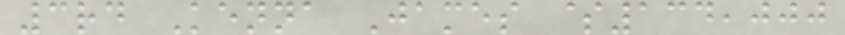3rd Kenna James $134,000
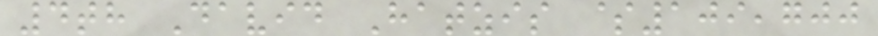4th David Hatzis $109,700
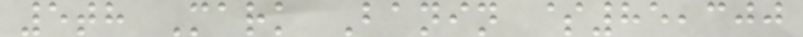5th Mark Banin $85,300
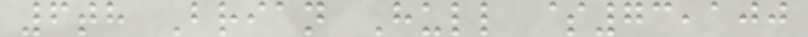6th Brian Hull $73,100
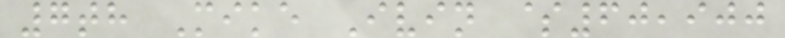7th Mike Ivin $60,900
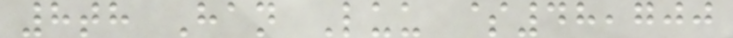8th Han Luu $48,700
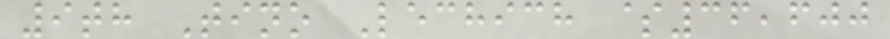9th Tino Lechich $36,600
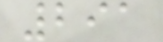291
